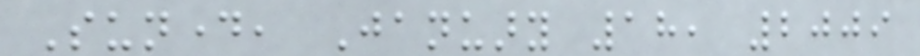Sunday, January 18, 2009
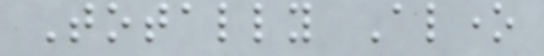Totally Alone
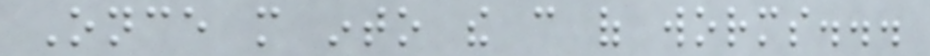Once more into the can of worms...
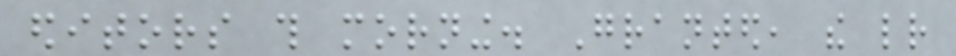editors this morning. Granted, the letter
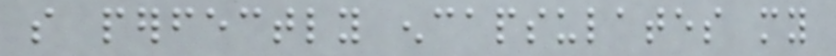so perfectly encapsulates my
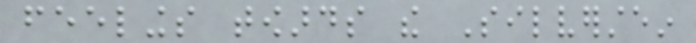feelings towards the Silverstein
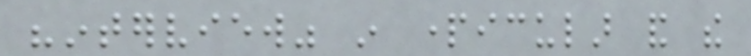"interview" in particular and the
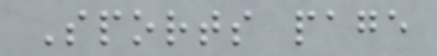Sports page
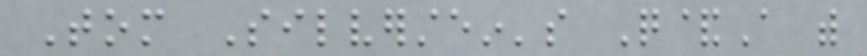Tom Silverstein's Q&A with
